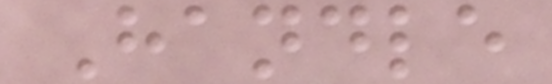Handle
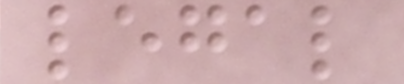legal
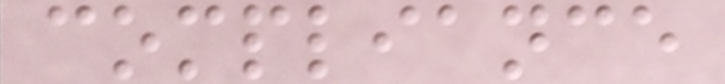compliance
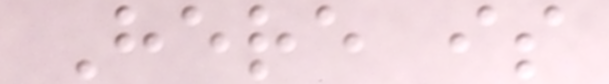Here is
